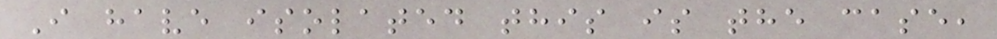I have isolated this is the case,
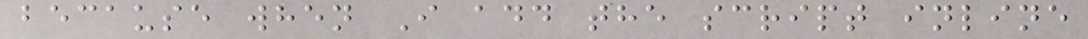because when I add the script inline
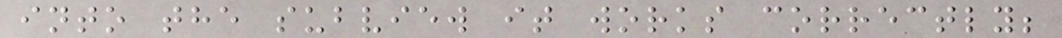into the subview it works correctly;
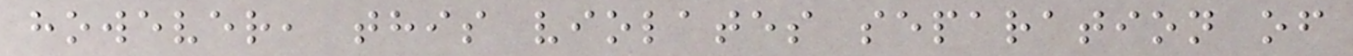however, this violates separation of
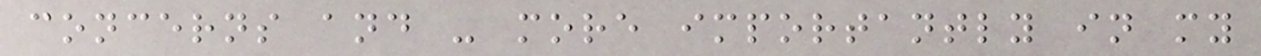concerns and - more importantly in my
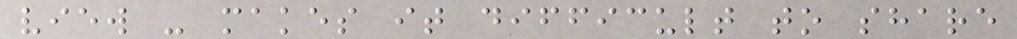view - makes it difficult to share
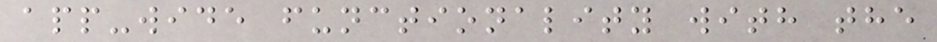app-wide functionality with the
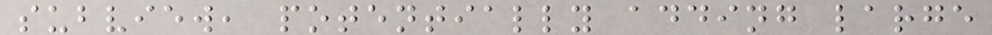subview, potentially adding large
